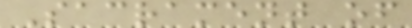Sacrament of
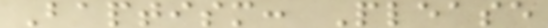Baptism: Please
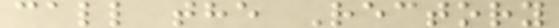call the Rectory
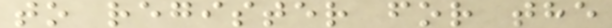to register for the
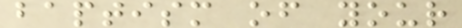baptism of your
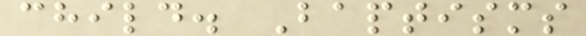child. Baptisms
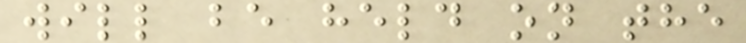will be held on the
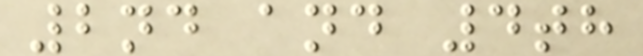2nd and 4th
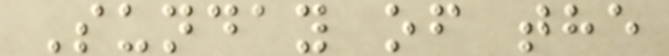Sunday of the
